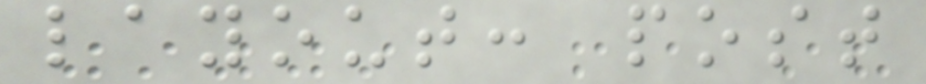layout: post
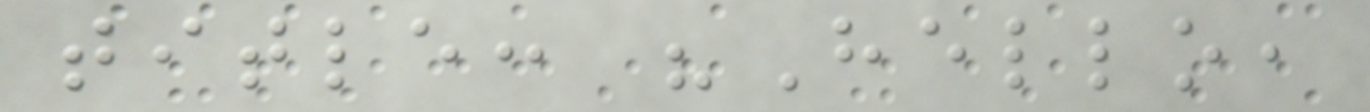title: "Hello,
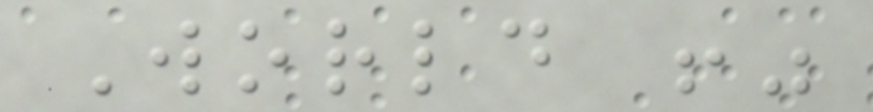World !"
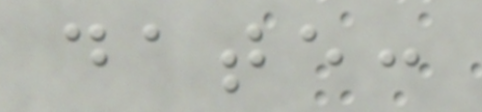date:
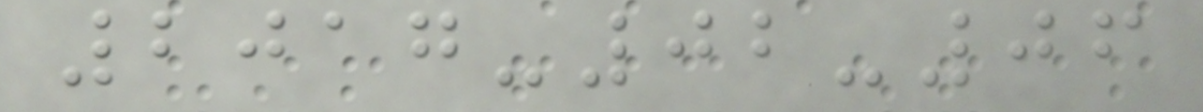2017-02-06
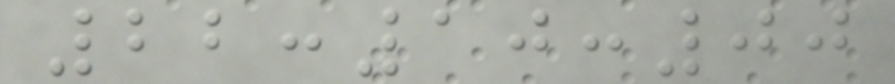22:10:00
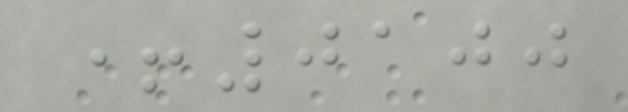+0100
